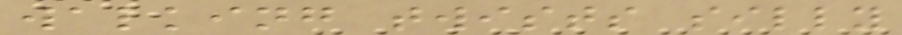walking twists silly
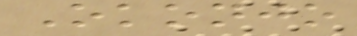Okonjo
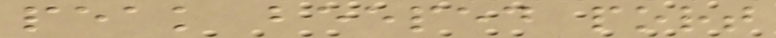peak beeped port
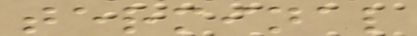terminal
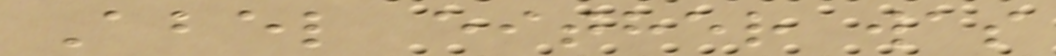Abel either was
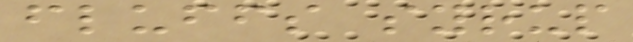fluffs syrup
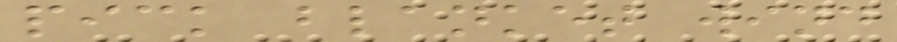pick blanket wind
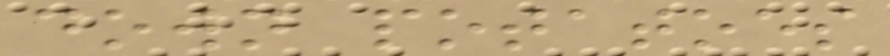down potatoes
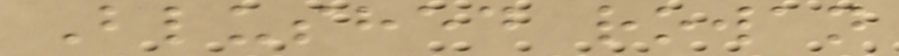Blushed rowan
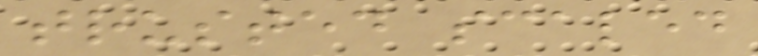trusted scaled
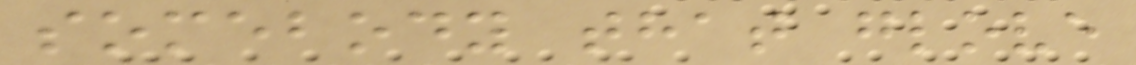somebody that glove
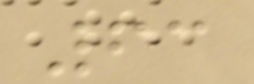63
